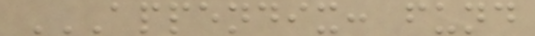APPENDIX: FUND
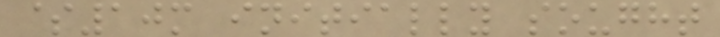$10m initially sought
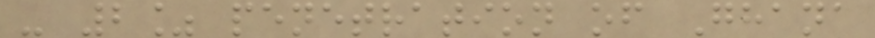- 2% penetration of Ghana
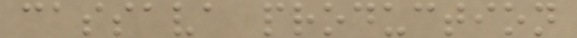cassava production
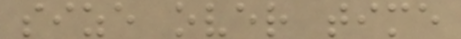size over time
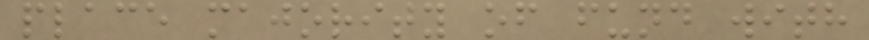place majority of fund with
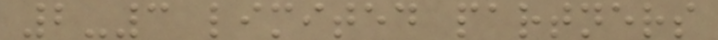2-3 limited partners
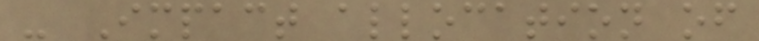- Impact allocation of
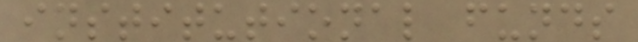institutional funds
